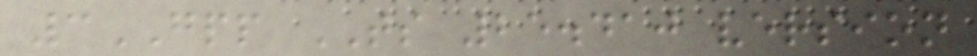3GPP TS 25.410 version
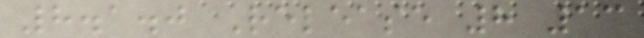8.1.0 Release 8 13
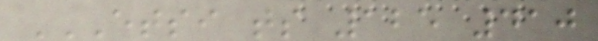ETSI TS 125 410
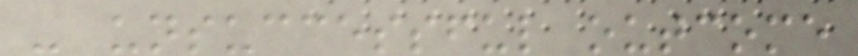- unsuccessful outcome
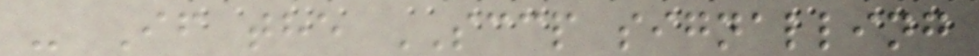- If the SCCP signalling
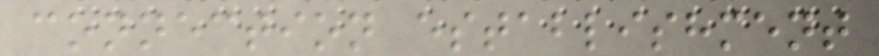connection establishment
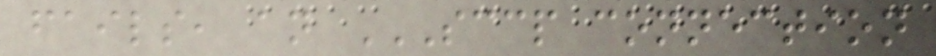fails, an SCCP CONNECTION
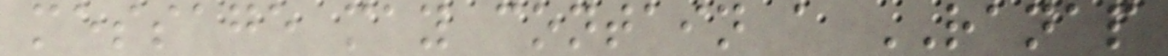message may contain a RANAP
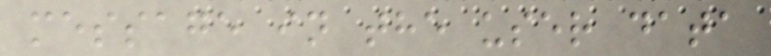message in the user data
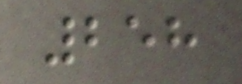258
